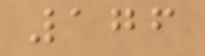176
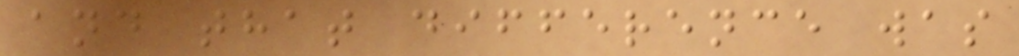and that difference was
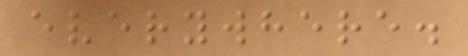everywhere.
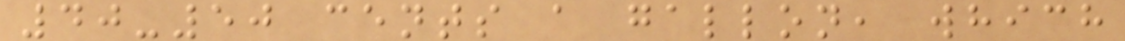40-50 cents a gallon, which
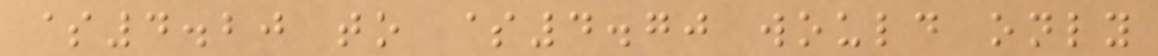$4.20 to $4.70 would only
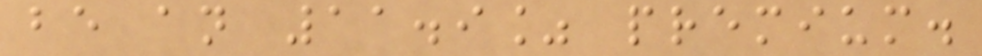be an 11.9% premium.
